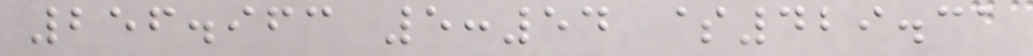256.963 5:54 $429.31
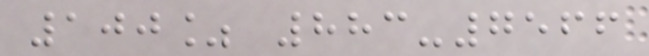100% 883-7566
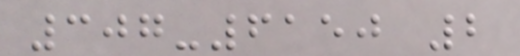307-6150 2
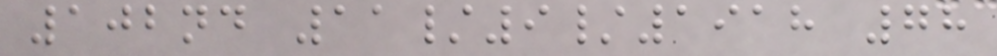102nd 11/9/1918 78
